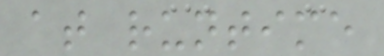at runtime
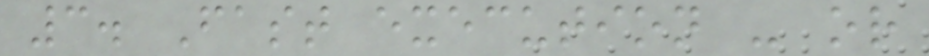3. Fast execution - or
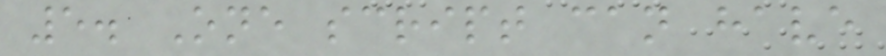5. One script can have
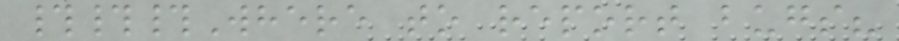###Where to report bugs?
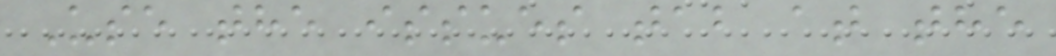Use the issues tab at the
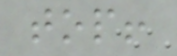top!
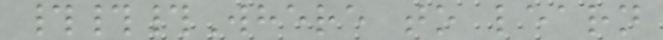###Where to learn
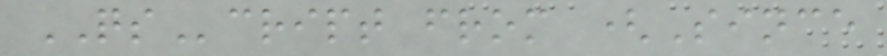QScript from (Since
